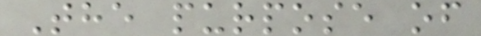The purpose of
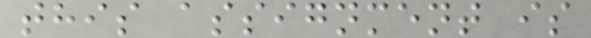this assignment is
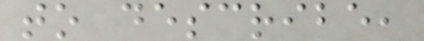to describe,
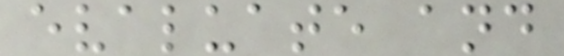evaluate and
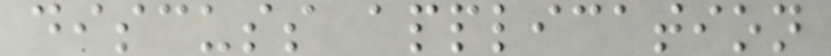discuss application
